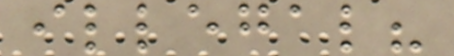illegal?
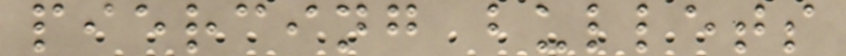piercing bullets
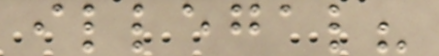illegal?
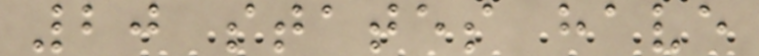20 states have
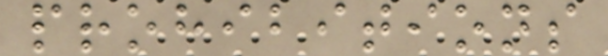prohibitions
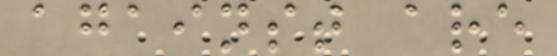against are
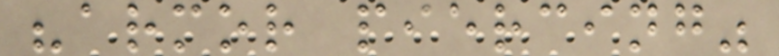"armor piercing"
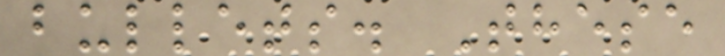bullets. These
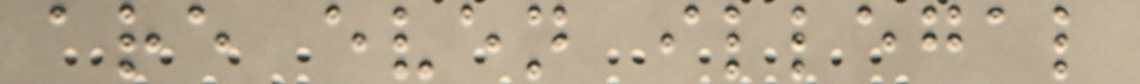are even illegal
